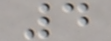4
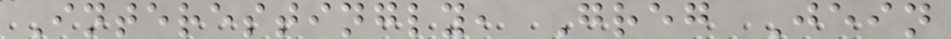Interestingly, Greg Jein
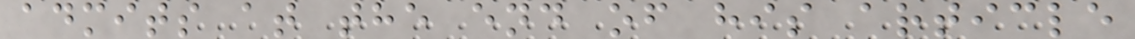admits at the end of his article
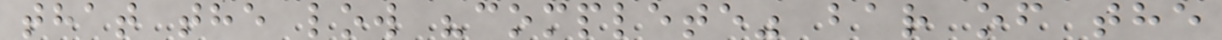that the low "complete" bar of the
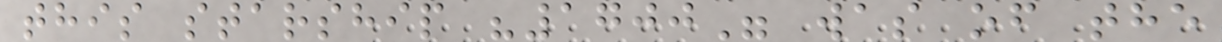this starship "1700" was of the
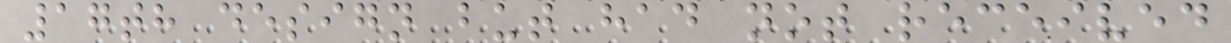17th design but had not received
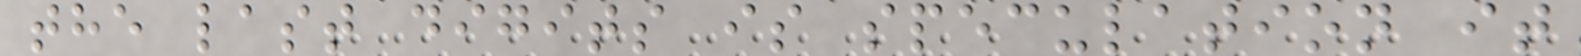the last digits is speculation it
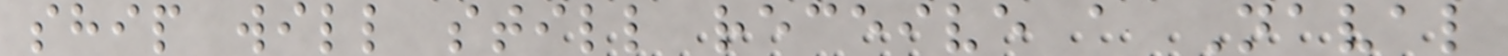ship will still receive a Naval
